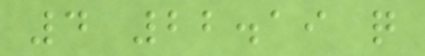4 22.19 q
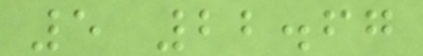5 22.67
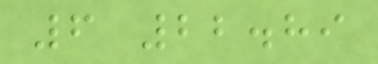6 22.89
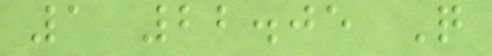1 22.05 Q
